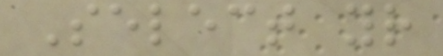Select your
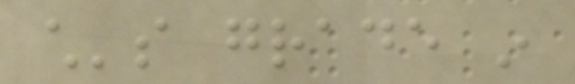child's grade in
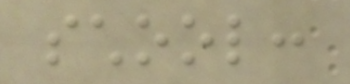school:
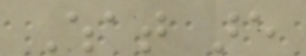What are
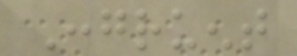Congruent
